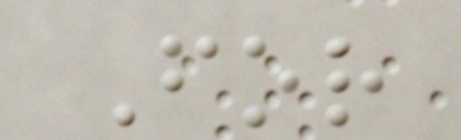For
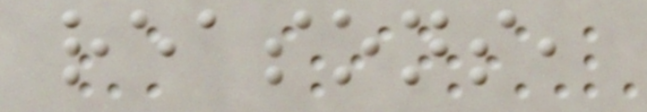reasons,
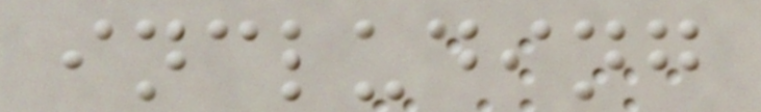including
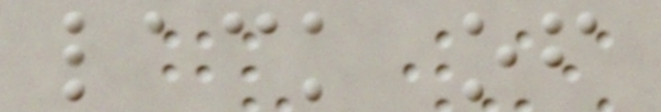lack of
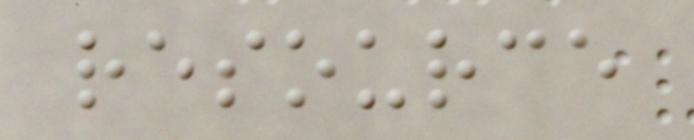resource
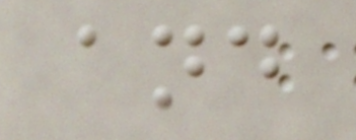and
